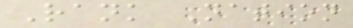Rank Nation
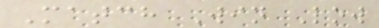Match Win Low
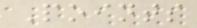Points
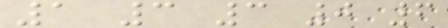1 3 3 0 6
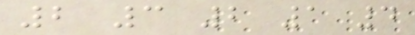2 3 2 1 4
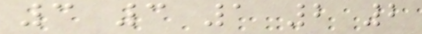3 3 1 2 2
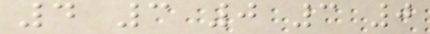4 3 0 3 0
